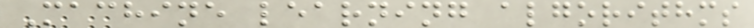Machine learning algorithms
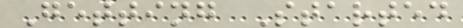Getting Started
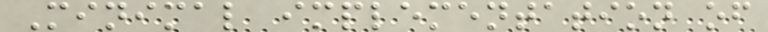Minimal implementation of
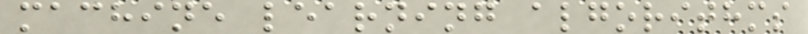machine learning algorithms
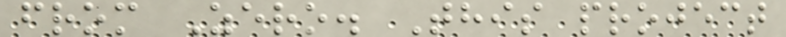from Zero. This project
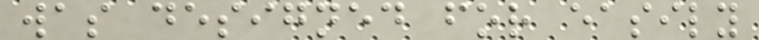was designed for easily
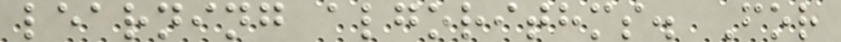learning algorithms. For
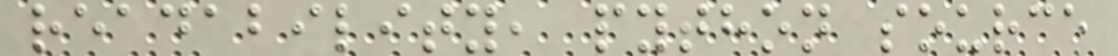readability, python source
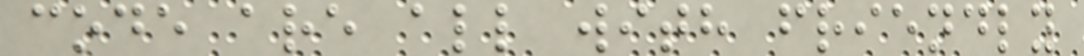code are all with friendly
